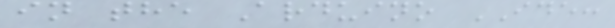in the Arduino IDE:
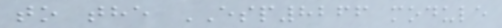to the ESP8266 module
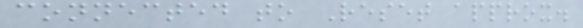connected to Reset approx.
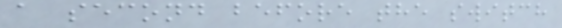a second before the switch
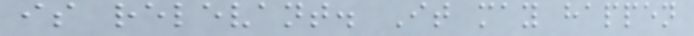is relevant. It may happen
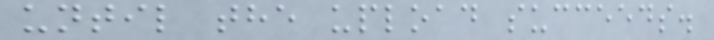until the upload succeeds.
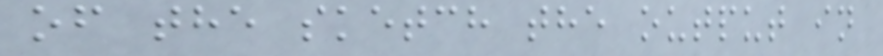of the sketch the output in
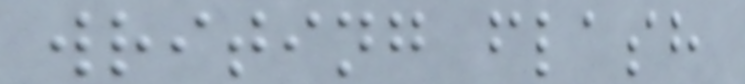writing flash
